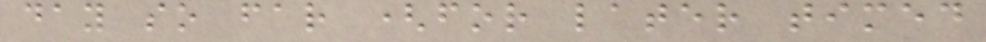day so far (for later timed
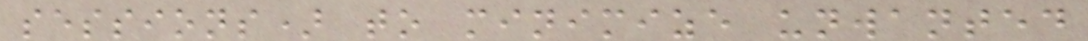sessions) to minimize unwanted
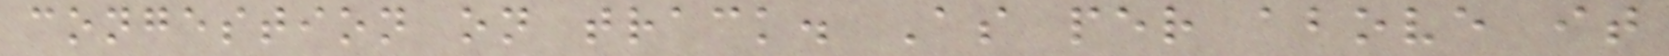congestion on track. As per above it
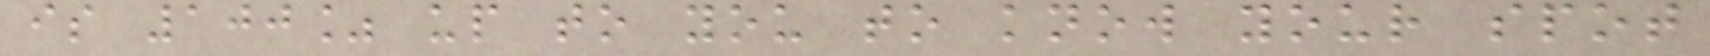is 100% up to you to know your spot
